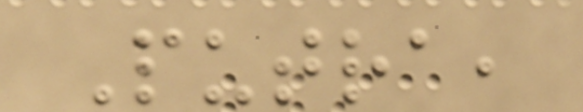Putra,
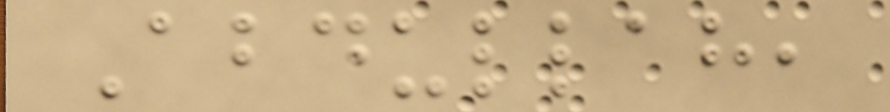Abdullah,
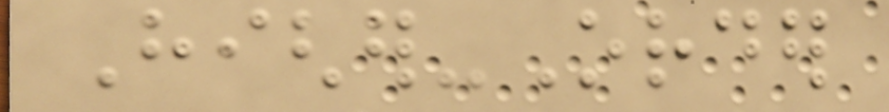Higher-Order
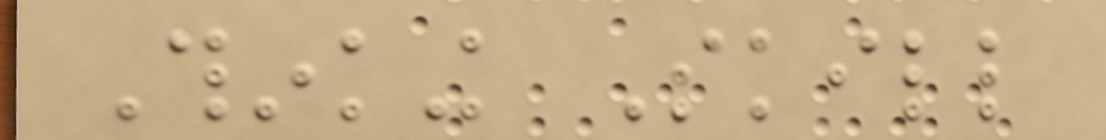Thinking Skill
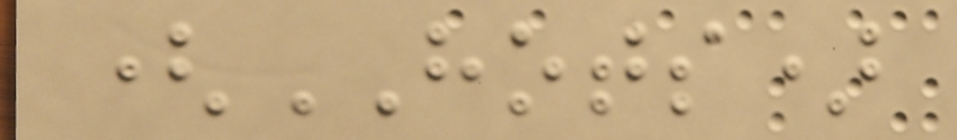(HOTS)
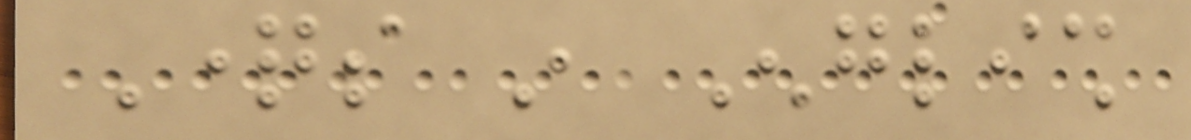Questions in English
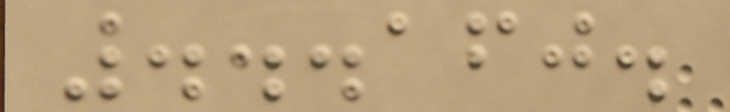...160.
